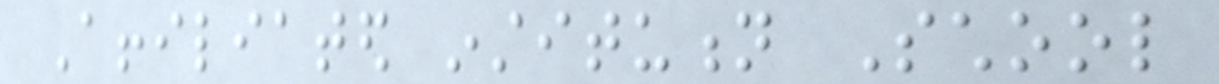Affiliated institution School
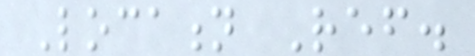Location Ref.
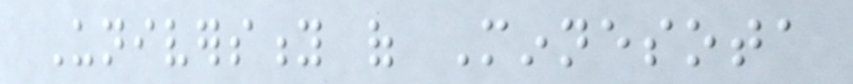University of Minnesota
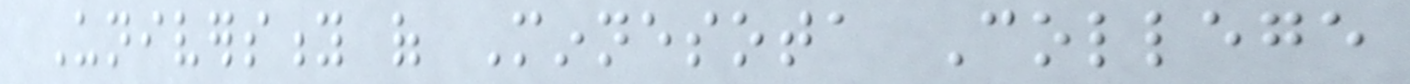University of Minnesota College
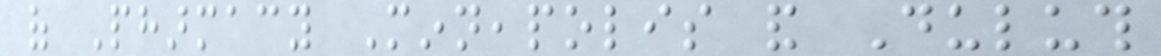of Pharmacy Minneapolis and Duluth
